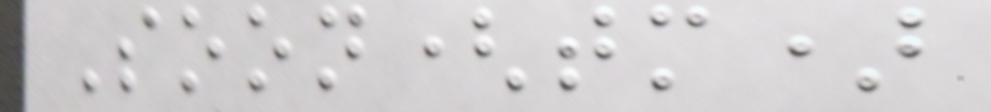Soon(tm)
